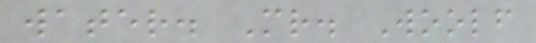water. Mr. Woolf
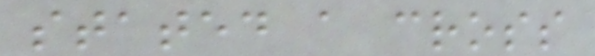stated a cross
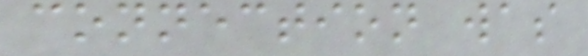connection was
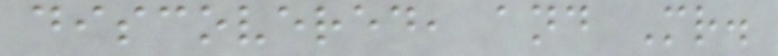discovered, and Mr.
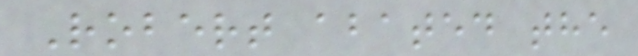Robert abated the
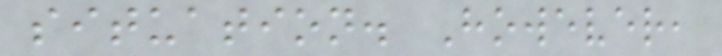situation. However,
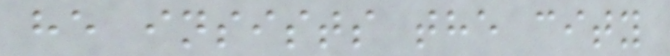he insists the city
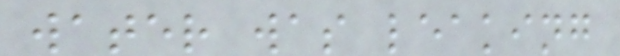water was leaking
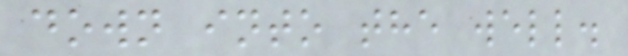down into the well.
